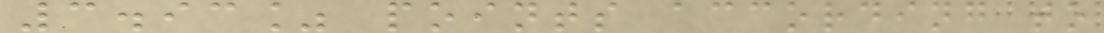3.93% points according to
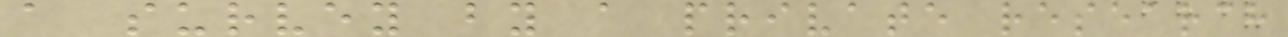a survey by a private research
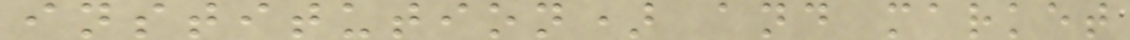institution) and market
